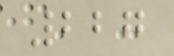227
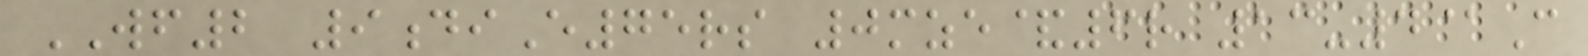WF2 9diE75rs 0mze&6r 13-4@C
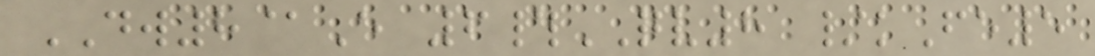DW8@E 6#QV8 /kFe5
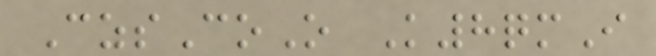CzsCoO K8qmI
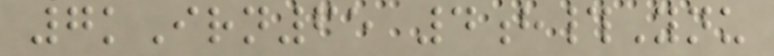7kIrn65 4h#Ynu
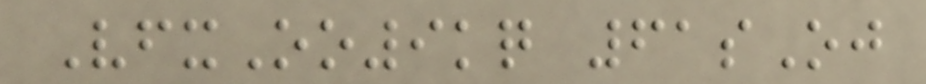VfxOo9kq 61sOj
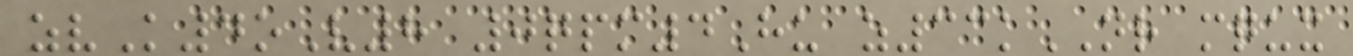zvK4oV8 0qpm4Hu z33kNR mqux
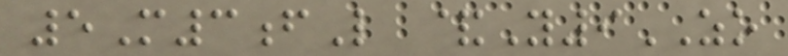5M3fL &Y9ZO
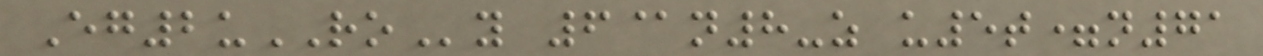Eg2uROy 6@n8-z u5t=n71
